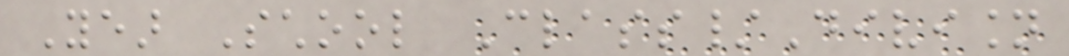Year School Class/Division
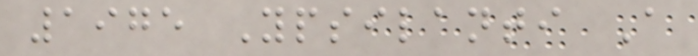1975 Ypsilanti A
